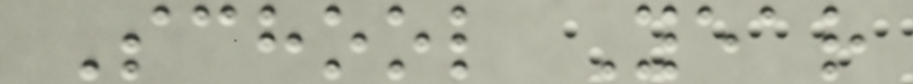School Year
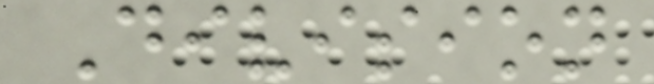Division
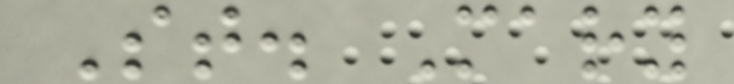St. Mary
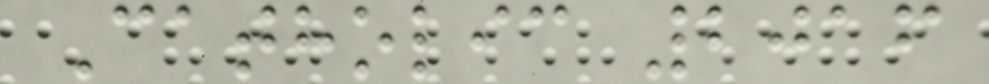Catholic 2016
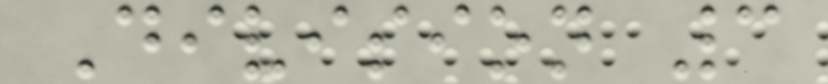Division 3
